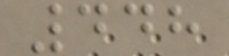448
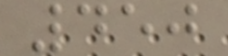450
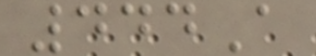444A
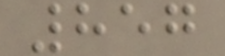857
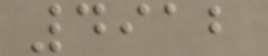4912
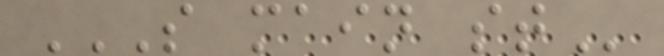S MAIN ST
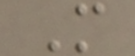M
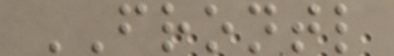FRONTL
